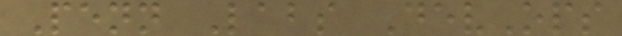Penn Labs DevOps
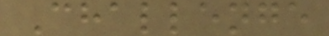Challenge
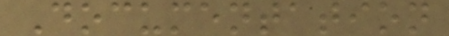Documentation
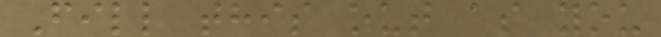Fill this out as you
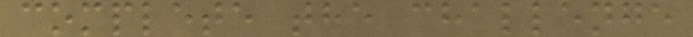complete the challenge
